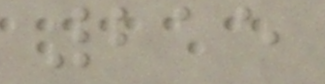215
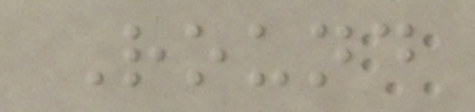Round
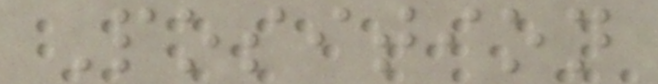Position
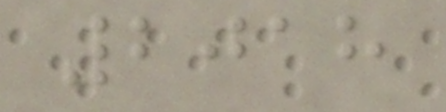2018
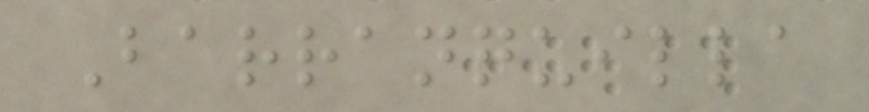Barranquilla
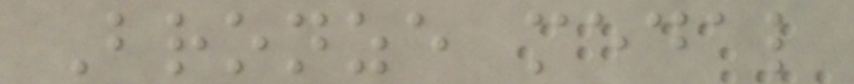Bronze medal
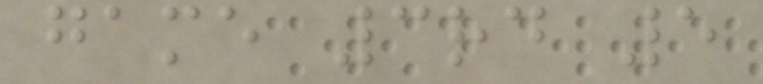game 3rd 5
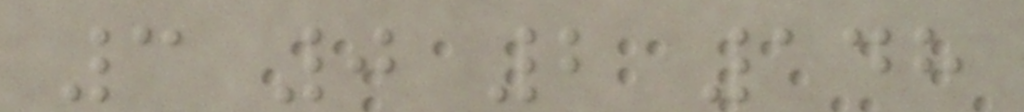3 0 2 148
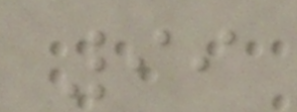99
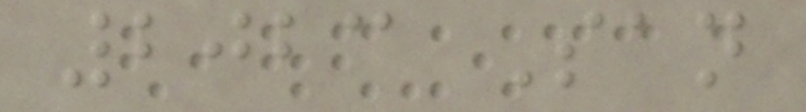2023 San
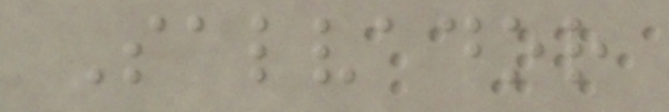Salvador
